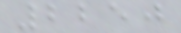2250
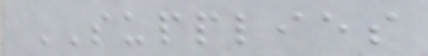SUPPLIES
